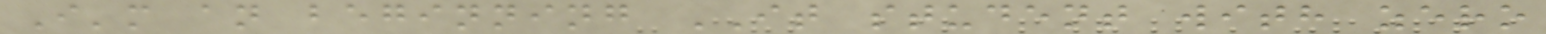I'm an beginning IT student with zero
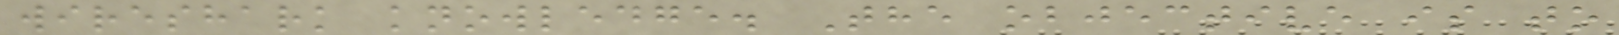wireshark knowledge. The objective is to
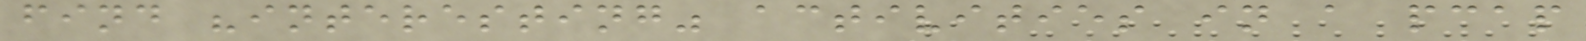find "interesting" activities in a pcap
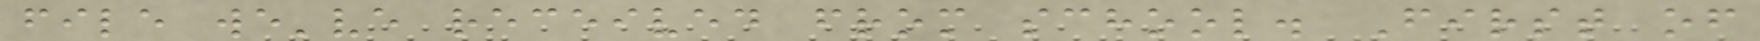file we've received from school. First of
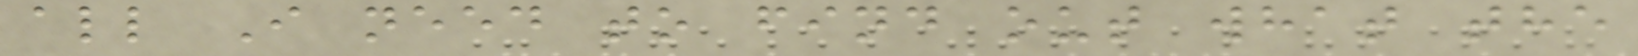all I need to find out what the
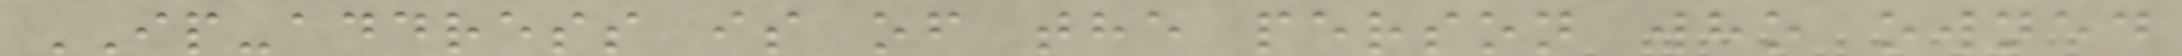IP-address is of the person who owned
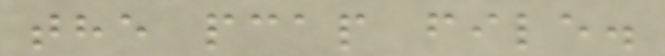the pcap file.
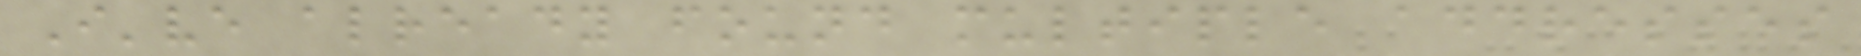I've already found multiple addresses
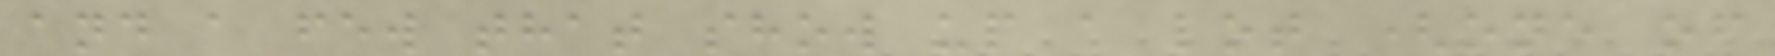and a few that show up a lot (one of
